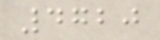4720
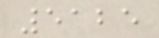5125
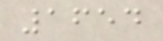1654
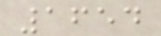1654
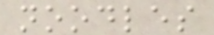noodles
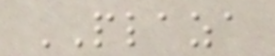PLAZA
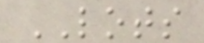LOTS
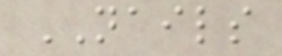NAILS
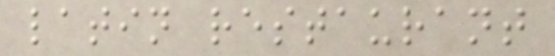latin restaurant
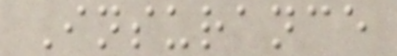Insurance
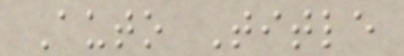Auto Title
